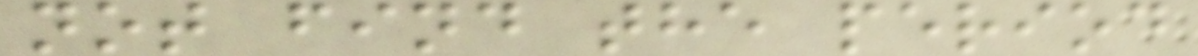not find the period
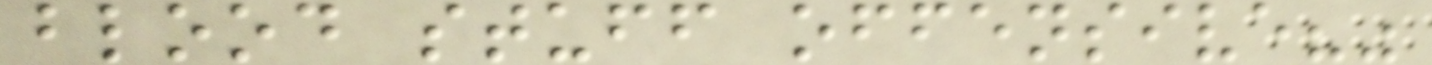blood stuff offensive?"
